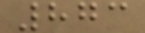873
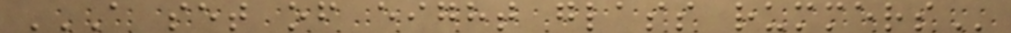A SET OF EIGHT GLASS RUMMERS
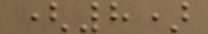(8)
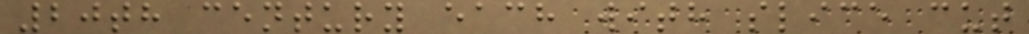20th century each with slice cut
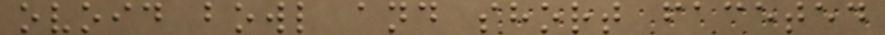ovoid bowl and short faceted
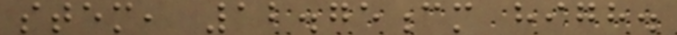stem, 12.75cm high.
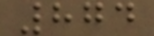874
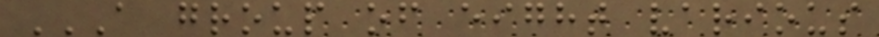A GROUP OF EIGHT VARIOUS
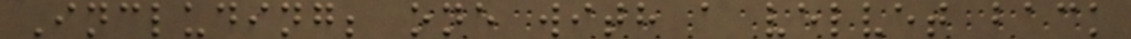Including; one with a velvet back
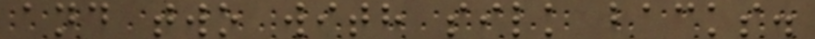and two with silk backs.
